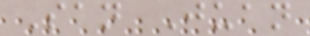San Juan
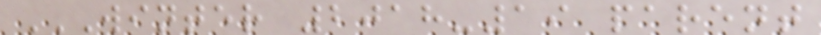WINTER 2018-19 PARENT
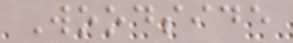Woodside
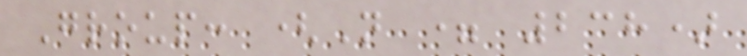Group: (N = 238)
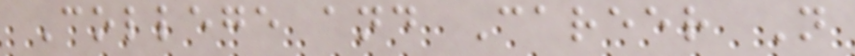College and Career N
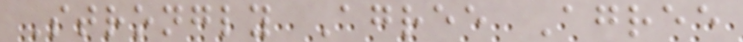Strongly Agree Agree
